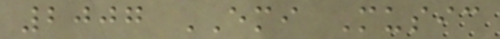2007 EMI Music
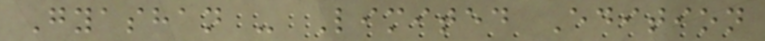Gyashan - Limited Edition
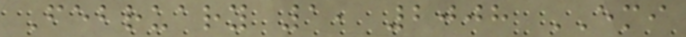February 1, 2008 EMI
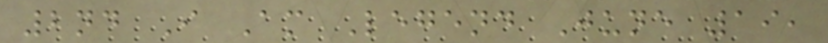2nd I Am Legend June 19,
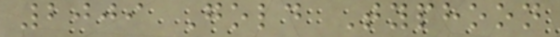2009 Gold Typhoon
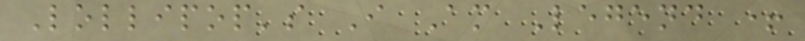Lollipop's I Am Legend +
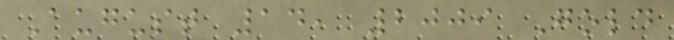August 14, 2009 Gold
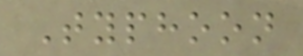Typhoon
